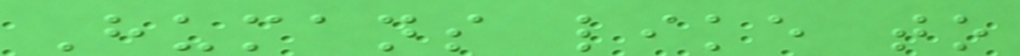Humans like to
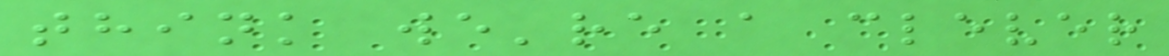think we're a clever
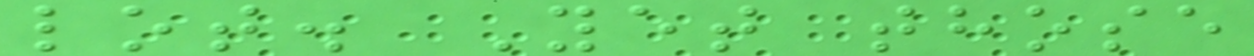lot. Yet those
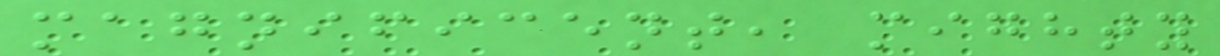magnificent, mighty
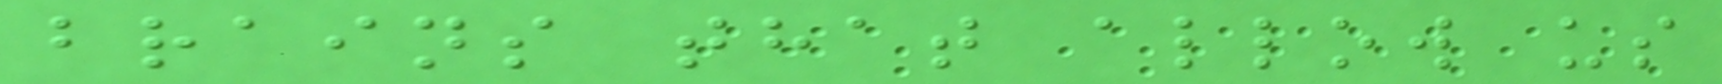brains that allow us
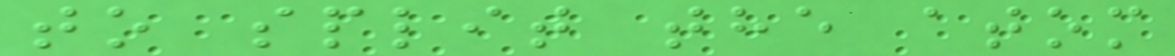to split the atom
